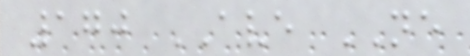170 AVE NE
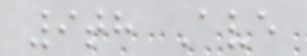9th Ave
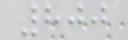800
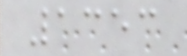1353
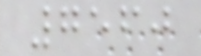7560
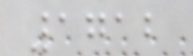1712
